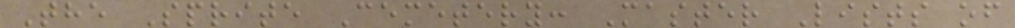The Sprite Cemetery: Master Lists of
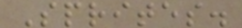Sprites.
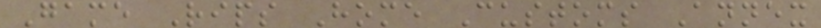Game Rips Home Customs Annex
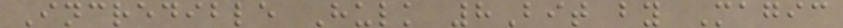Incredible Hulk 8Bit by Magic
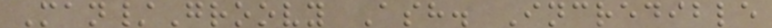Man/Groovy Ash. Incredible
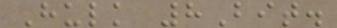Hulk 8Bit.
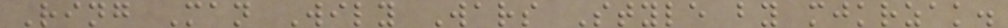Ring Man Wily Wars Style by mjkrzak.
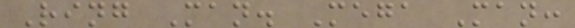Ring Man. Mega Man:
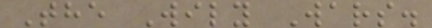The Wily Wars.
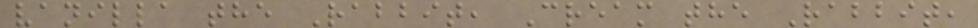vanilla the Rabbit, Cream the Rabbit,
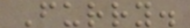Furry.
